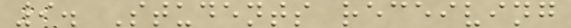9. Students receiving
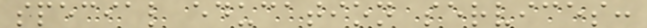special education services:
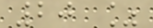20 %
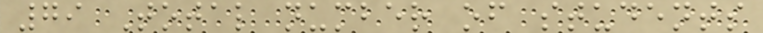79 Total number of students
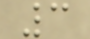3
